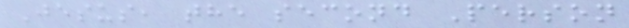Jesus, the second Person
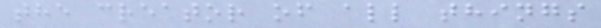the creator of all things
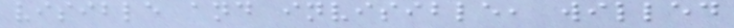visible and invisible, willed
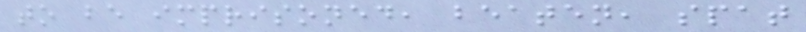to be imprisoned, beaten, spat
